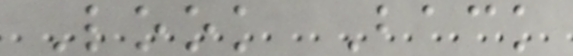Look Back
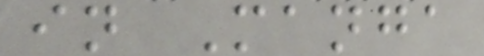in Manga
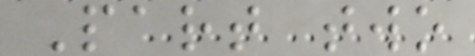Part two
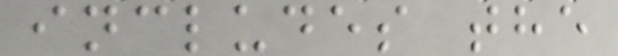includes the
